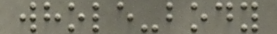whole-body
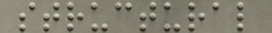structural
